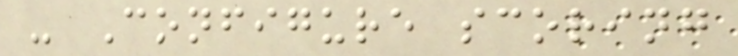- Configure scoring
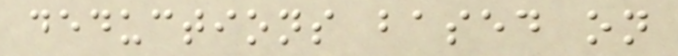deductions based on
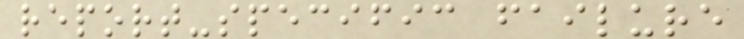report-specific failure
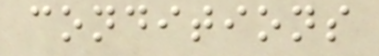conditions
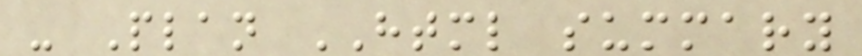- Plan HTML summary
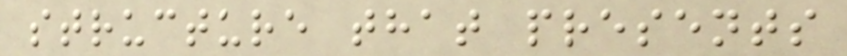structure that presents
